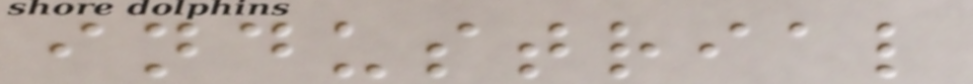industrial
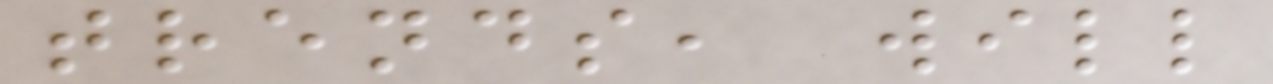trends, will
